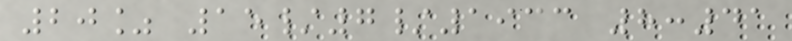20% 15/7/1933 8:41
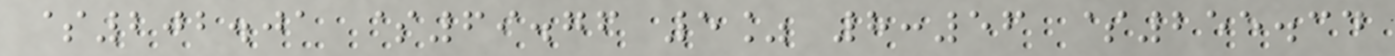$202.01 $69.76 5% 8:56 $255.34
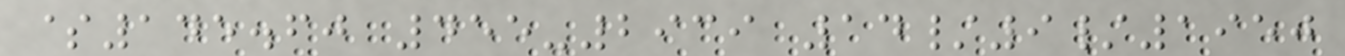$145.60 455-2939 14/9/1950
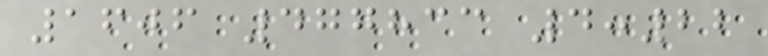1606 477833 4:22
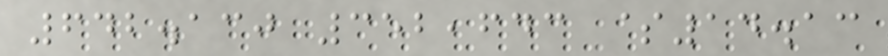642.130 352,643 $14.13
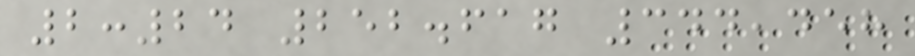2:24 252.617 344,458
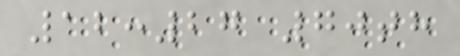12:27 70th
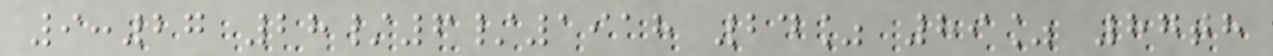9:27 28/6/1918 24% 89% 87th
